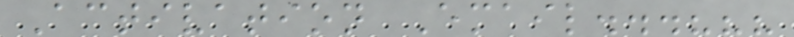Activation Email...???
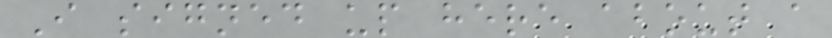I signed up here about a
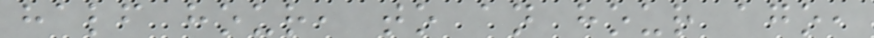half hour, to an hour ago,
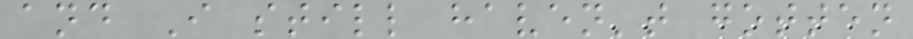and I still haven't gotten
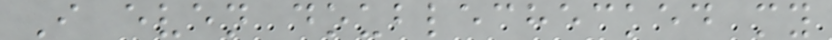I even doublechecked my
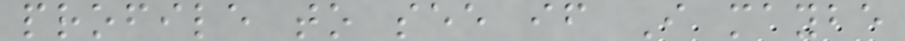profile to see if I maybe
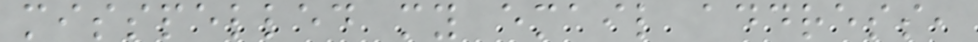misspelled my email address,
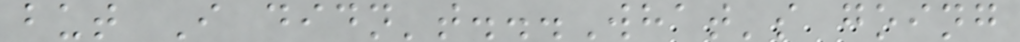but I didn't...What's going
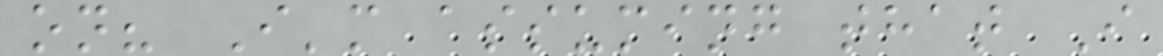on? I'm assuming that I
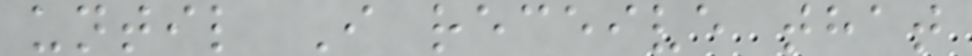until I receive that
